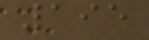195
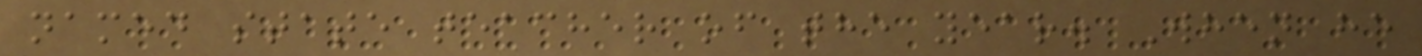named state teacher of the year. When he
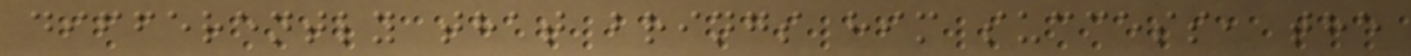differently that brings him success, the
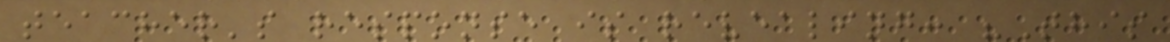teacher's response is revealing: "This
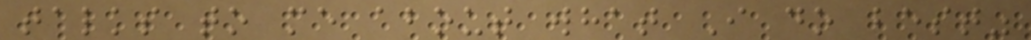talks to me about what I do best"
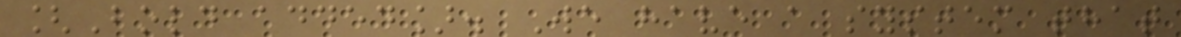[Bold added]. We have a system that
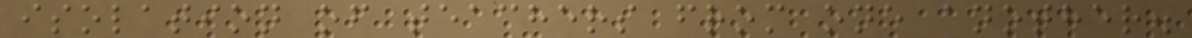isolation of teachers from one another.
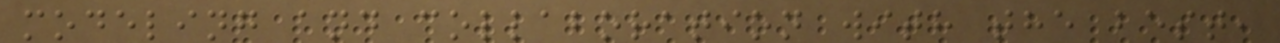modeling and collaboration with the best,
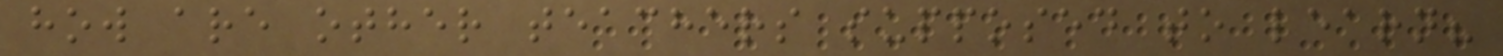how are other teachers supposed to learn?
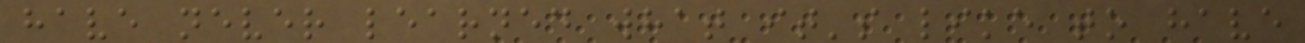have never learned what it's like to have
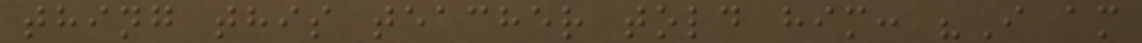thing this teacher told him: "I am
